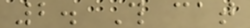2. This cat
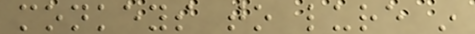monkeys to lure in
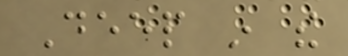Deep in the
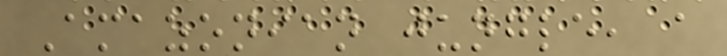Amazonian jungle, a
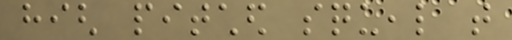high pitched squeal that
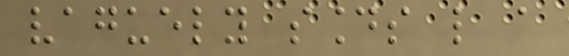vaguely sounds like a
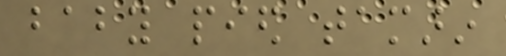baby pied tamarin
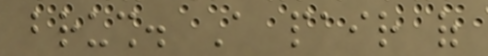brush. A pair of
